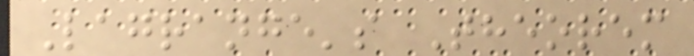Lagrange's Theorem
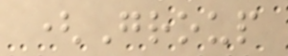(Group
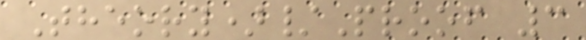Theory)/Proof 3
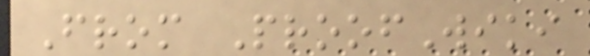From ProofWiki
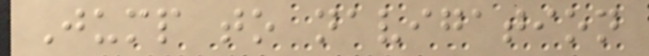Jump to navigation
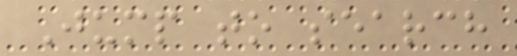Jump to search
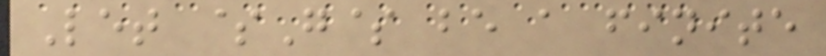Let $G$ be a finite
